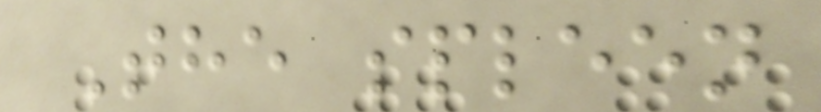The spleen
